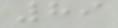89
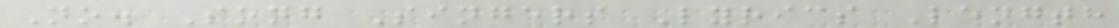No. Song Singers Lyrics Length
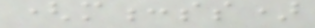(m:ss)
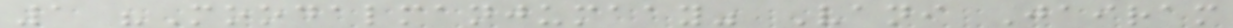1 "Moodalmanjumaay" Vani Jairam
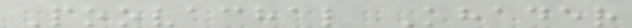Poovachal Khader
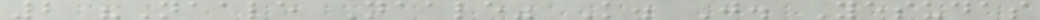2 "Naale Naale" K. J. Yesudas
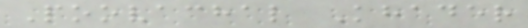Poovachal Khader
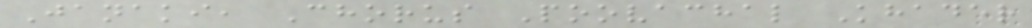Janaki, Chorus Poovachal Khader
